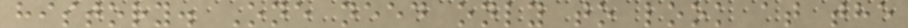history. One need only to look at the
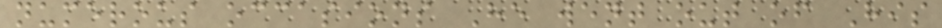numerous occasions He went out of His
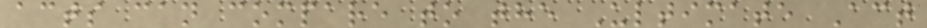acts can compare to the Ultimate Act
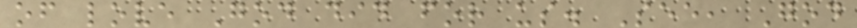of love God did for us. See, God
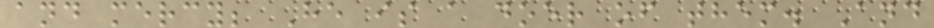and mercy; He is a doer of them. And
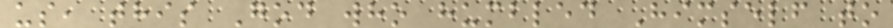us, this God who humbled Himself to
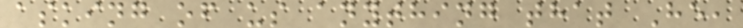asking of us anything that He,
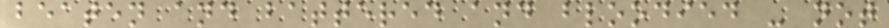beaten and battered and bloodied - not
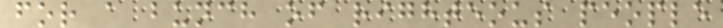for a bunch of righteous people
